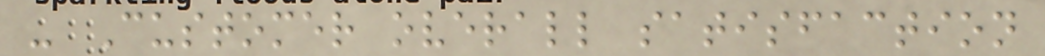- Customer overall satisfaction
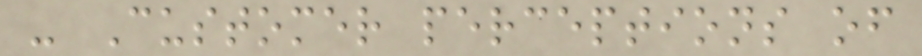- Customer perceptions of
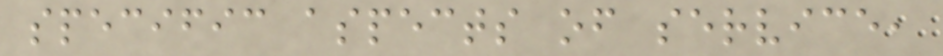specific aspects of service,
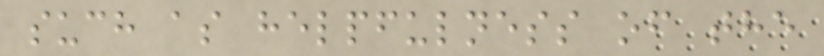such as helpfulness of the
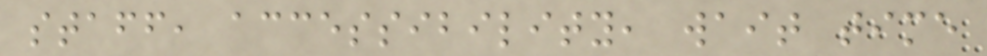staff, accessibility, wait time
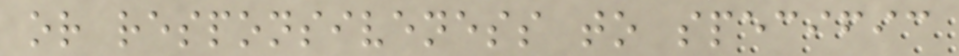or responsiveness to specific
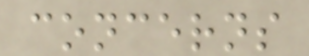concerns
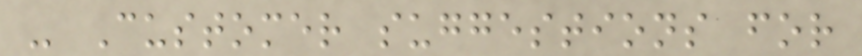- Customer suggestions for
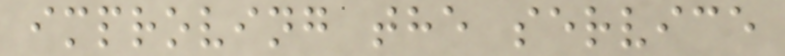improving the service
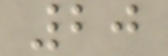20
